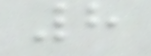8
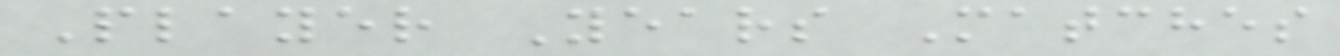Player Years Matches
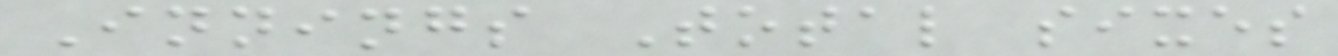Innings Total sixes
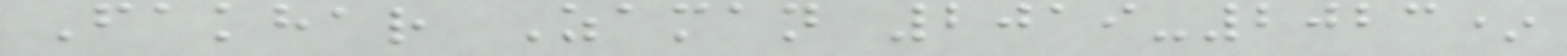Fakhar Zaman 2019-2023*
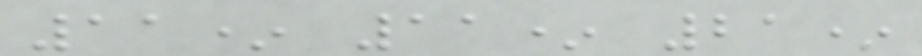11* 11* 21*
